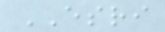ESRI
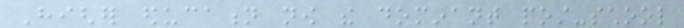Higher education now the dominant post-school
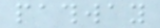pathway
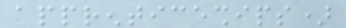apprenticeships)
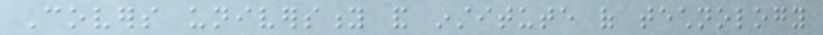Covers university and institute of technology
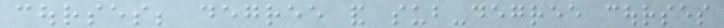courses; degree and sub-degree courses
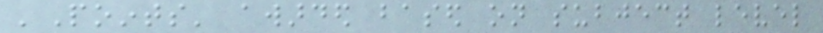'Points' awarded based on subject level
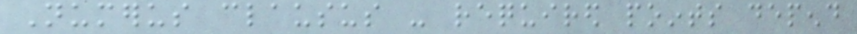Numerus clausus - required points depend
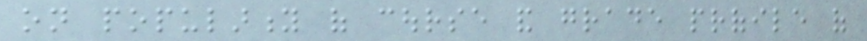on popularity of course and grade profile of
